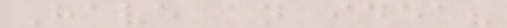Have an idea?
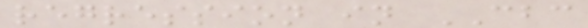regression in CBC
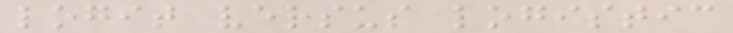logit versus logistic
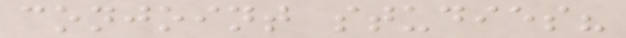conjoint studies?
